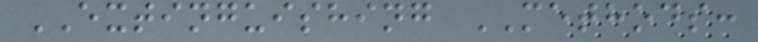EXTINGUISHING METHODS:
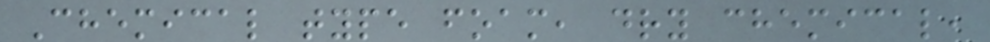Chemical type foam, dry chemical,
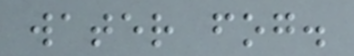water fog.
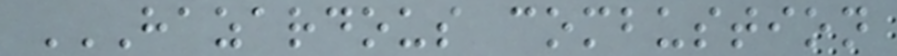HAZARDOUS COMBUSTION
